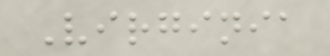Virginia
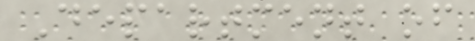Department of
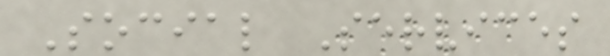Social Services
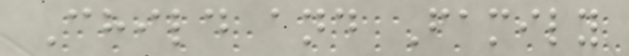Child and Family
